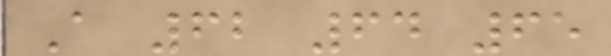A 62 64 65
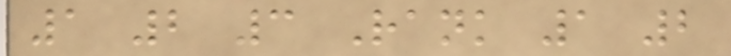1 2 3 Rank 1 2
